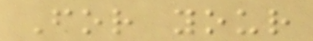For your
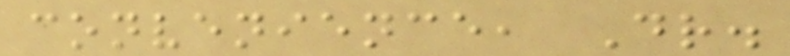convenience, Dr.
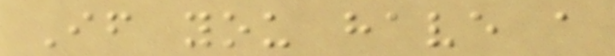If you have a
